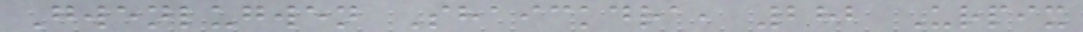Gwenlugwen Shaickdra, 282 Urpix
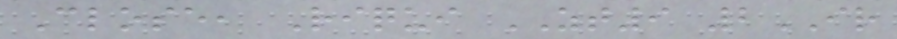Close, Riqui ZT9 2IR
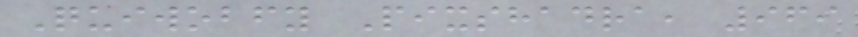Quiwobfy Pixshadra, 969
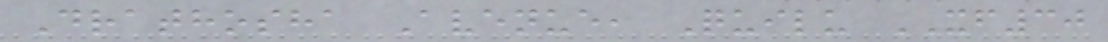Drathosha Avenue, Quilu XF30
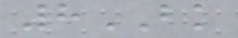8BK
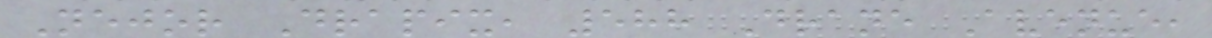Nejor Drapix, 588 Drane Avenue,
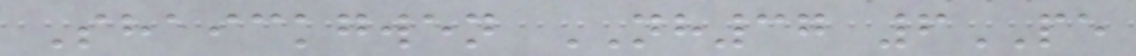Shaickgwen NH37 6PE
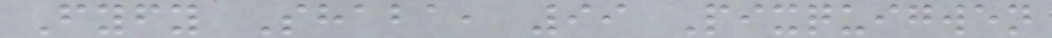Fyfy Shaba, 99 Pixquigwen
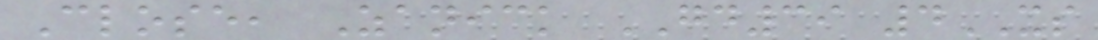Close, Zanick GD39 4XS
